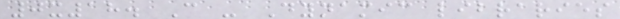0x18. C - Dynamic libraries
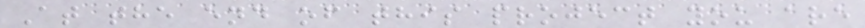At the end of this project you are
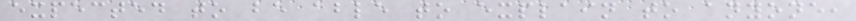expected to be able to explain to anyone,
